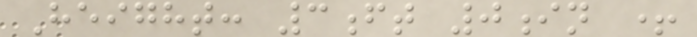Height: 3ft 0in +
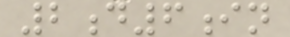2d6in
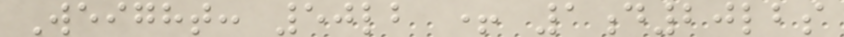Weight: 50lb + 1d20lbs
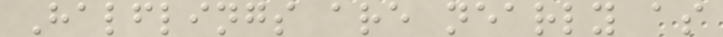Halflings are nearly as
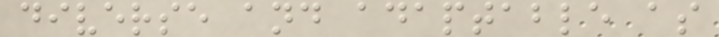diverse and adaptable as
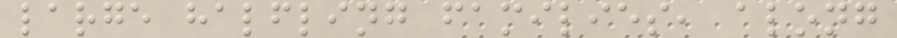large halfling families, along
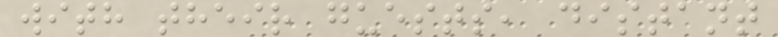with their guests, distant
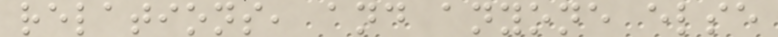relations, and anyone else
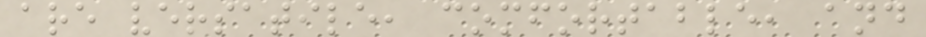are versatile, comfortable, and
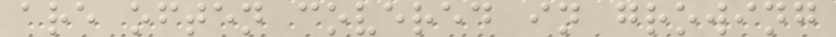are often covered in growing
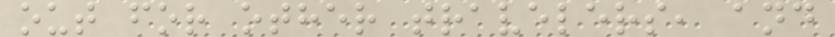out for other travelers, and
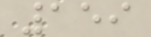159
